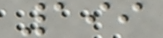199
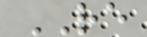RE
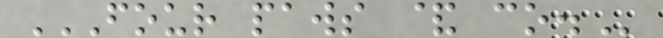FOUR PAWS & CO.
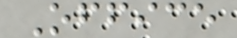Office
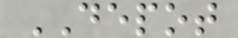DEPOT
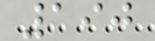190
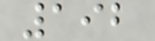192
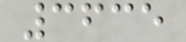3635
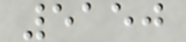5150
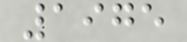1975
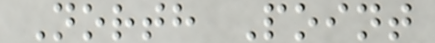North Point
